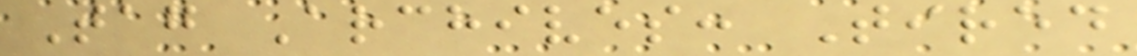Tag Archives: Tired
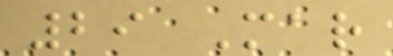29 Mar
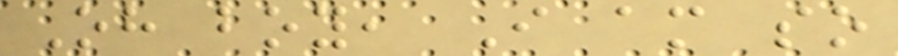Oh boy, I am so
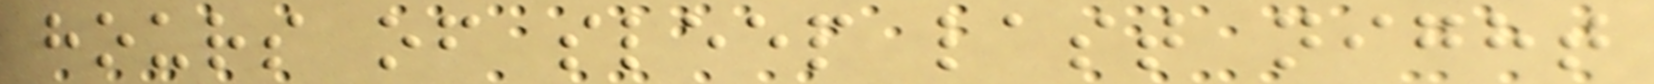hours of sleep last night
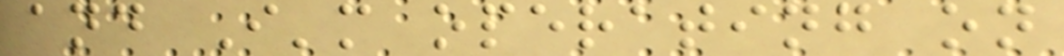and I'm operating on
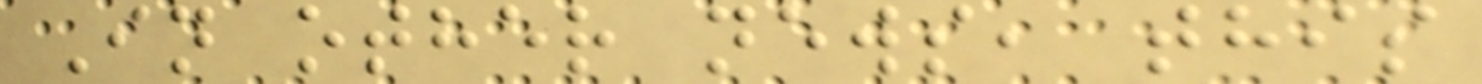In other news, this
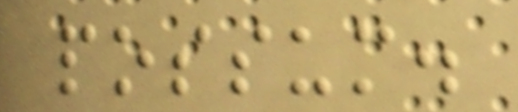possum.
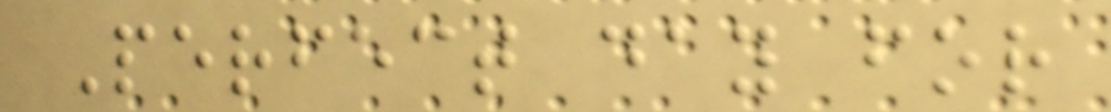Perfect day for
